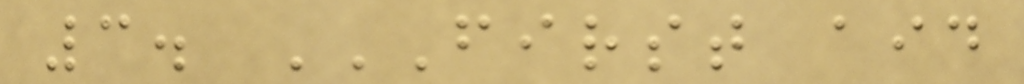3. FIRST AID
